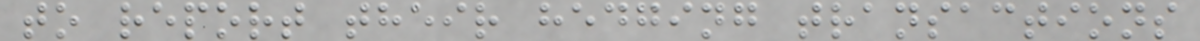to report their hedging transactions
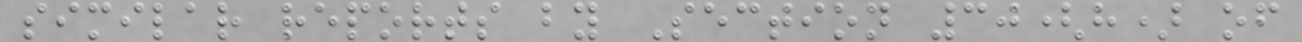similar reports by Section 30(h) of
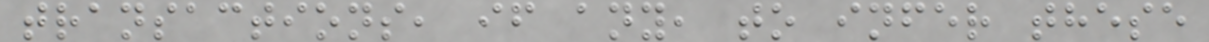transactions, if any, to infer these
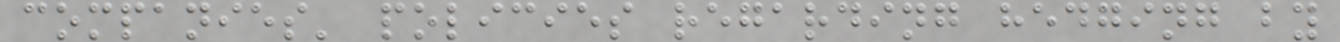companies' policies regarding hedging by
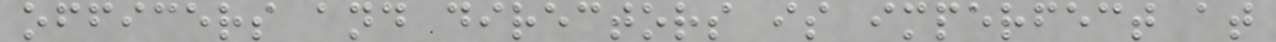officers and directors is imperfect at
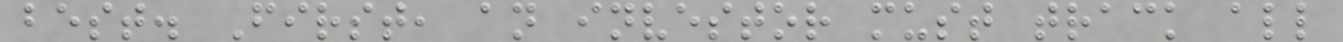best. First, an investor must track all
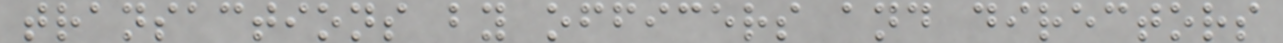transactions by officers and directors
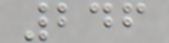246
